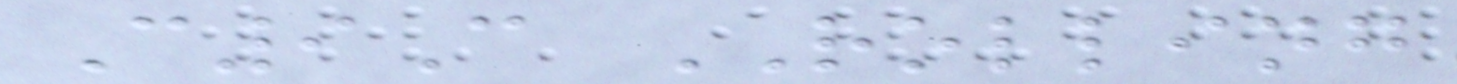C9C ROLLING
